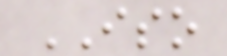ISO
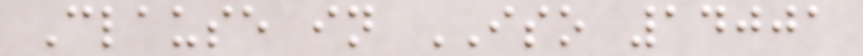Clause in ISO 14001
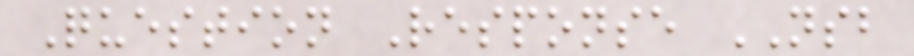Question Response NSB
